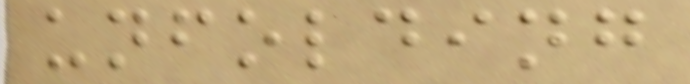unfolding
